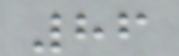86
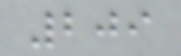209
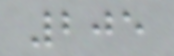205
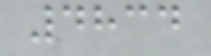4834
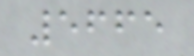5665
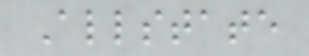Allstate
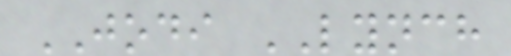JODI LYNCH
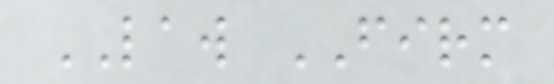LAW FIRM
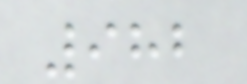982
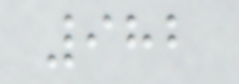982
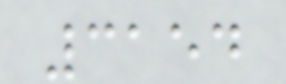3154
